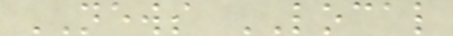NEWS LOCAL
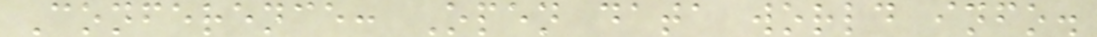Conference: Open data world info.
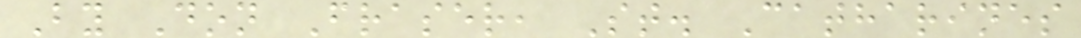By Don Fraser, St. Catharines
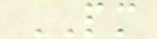PM
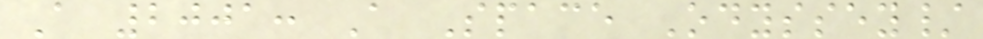A 2001: A Space Odyssey/
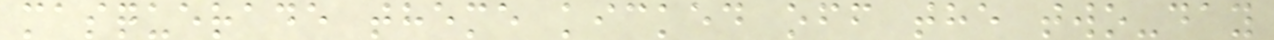masquerade theme kicked off the two-day
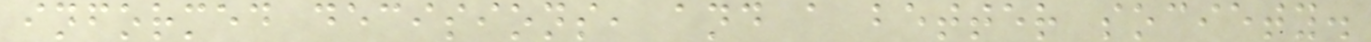informed decisions, and a better society.
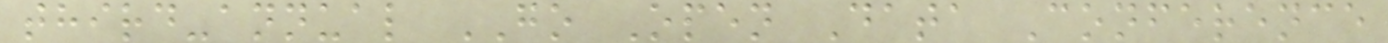third-annual GO Open Data Conference
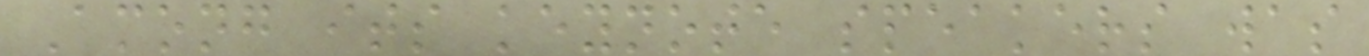Among its keynote speakers was
